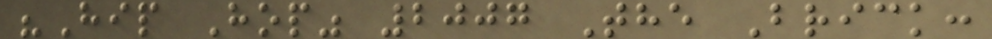"Hip Hop" 2007 The Brick:
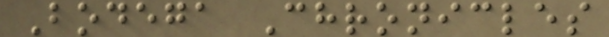Bodega Chronicles
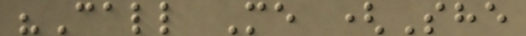"Call Me (She
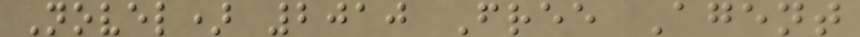Novel) 2010 Free Agent
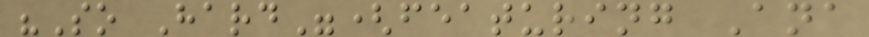"So Hard"(featuring Ana
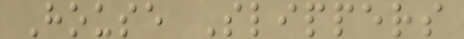House Slippers
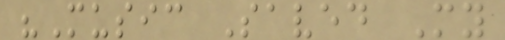"Music Saved My
